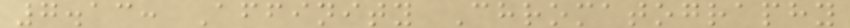7.13: Affinity Chromatography
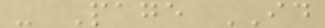- Page ID
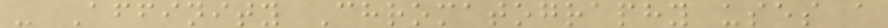- Affinity Chromatography uses a
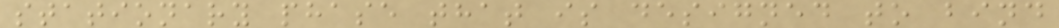stationary phase that is designed to bind
